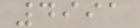4991
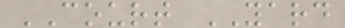COURT YARD
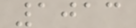1013
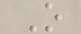O
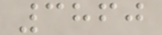3860
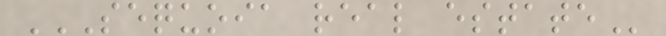SEQUOIA REAL ESTATE
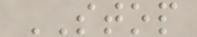STOP
